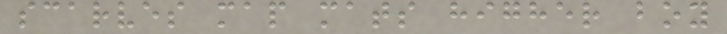scarves map mats higher boy
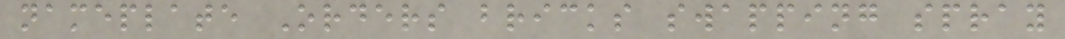nameplate Orders bricks swapping spray
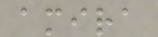amira
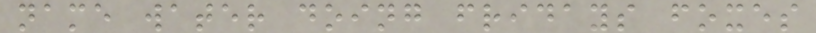name water doing fridays foxes
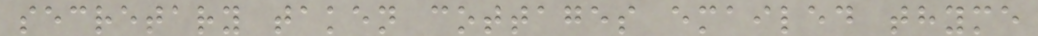secretary taken cottages emailed thyme
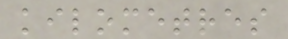kilometres
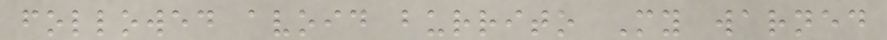followed avoid burrito My warned
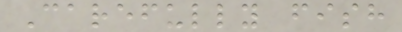Carefully fish
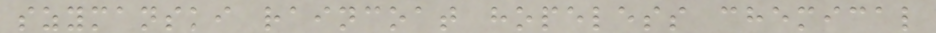szymanski raincoat hopeless chemical
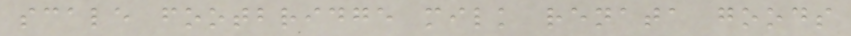scale footbridge milk renata goods
